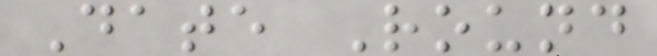Date Round
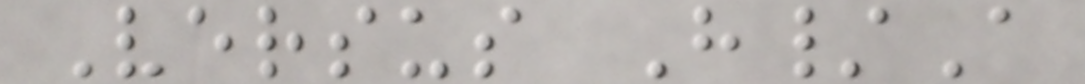Versus H/A
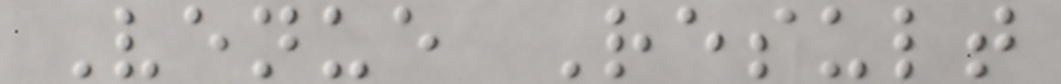Venue Result
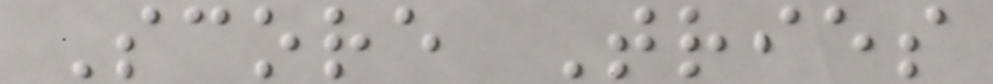Score Tries
